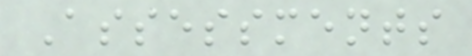Assessments
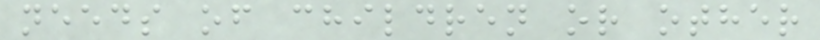needs of children or other
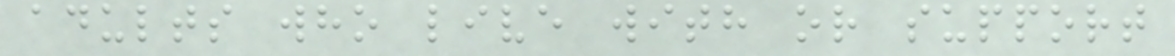adults who live with or support
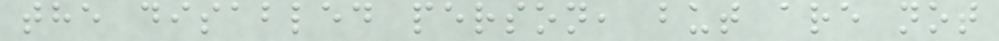the disabled person, but are not
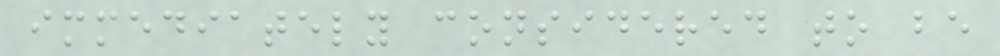immediately considered to be
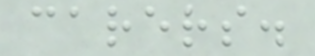carers.
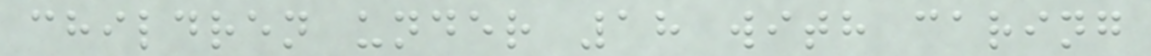children under 18 with caring
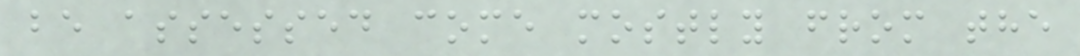be assessed come mostly from the
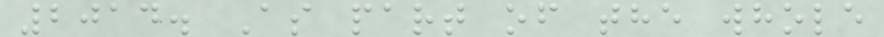2014. As part of the whole
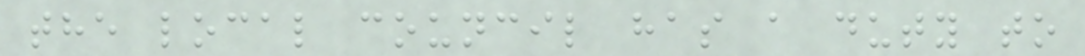the local council has a duty to
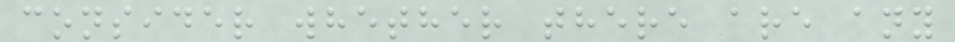consider whether there are any
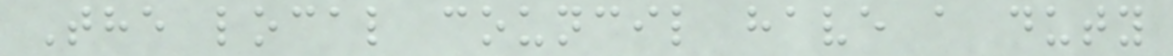The local council have a duty
